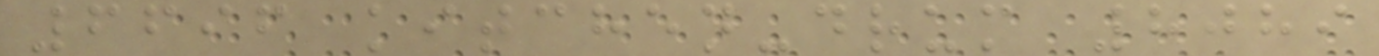6696 kitchen-drum 8089
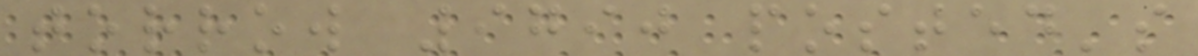torrow 9790 posted's
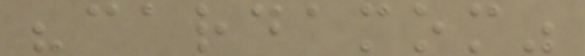"cardamom"
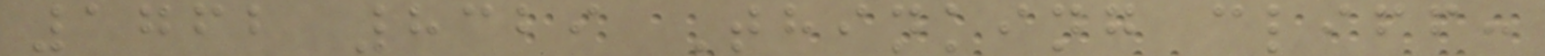1762 8329 Thinking cliff:
